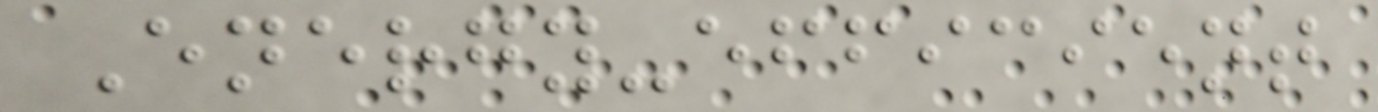Energy-efficient
